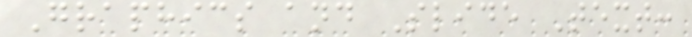Graphics and Slide Text:
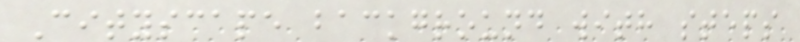Cityscape background with steps
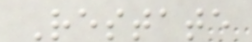Restate
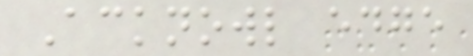Acknowl edge
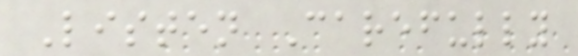Listen Carefully
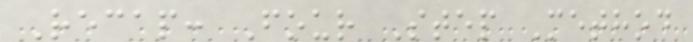Recap: Four Step Method
